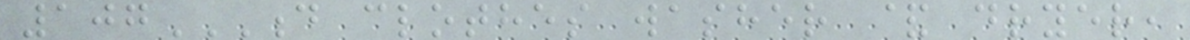107D CLOTHES WASHER & DRYER,
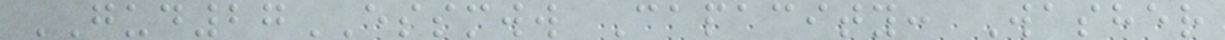GUD27ESSMWW Capacity: Washer
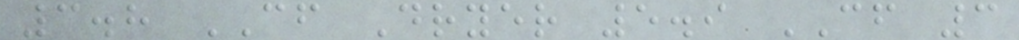3.8 CF Dryer 5.9 CF 3
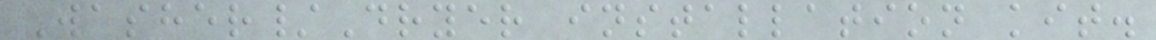Washer/Dryer installation kit.
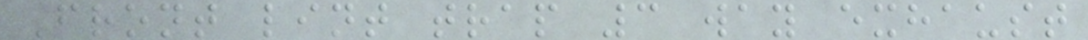Front lint trap 3 way exhaust
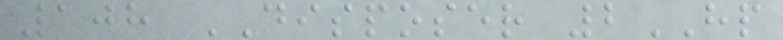108 DISPOSER 2HP
